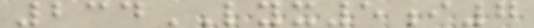234LYX5i7
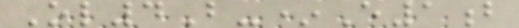Ol4B-*E1b
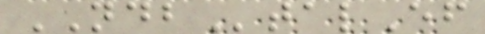NDBtalEf
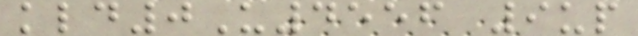kld0U4556 9up
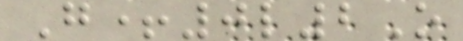G+0l2O
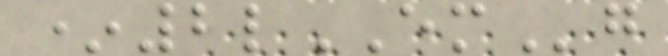*2lEMg
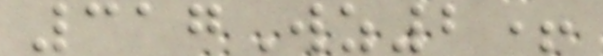317Wz2+
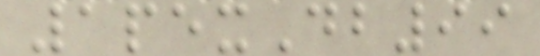1pexDb99
